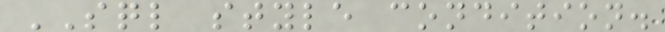SQL style condition.
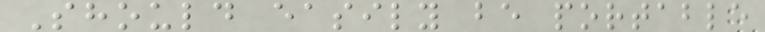Should easily be portable
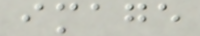image
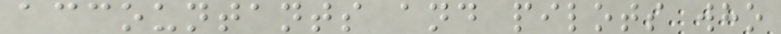accountants and pilots who
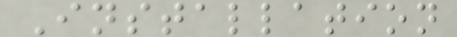Installation
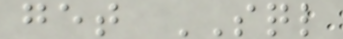get SQL
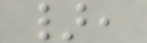},
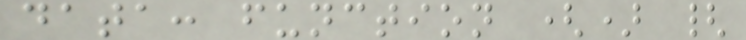data: function () {
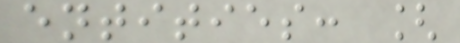entities: [
